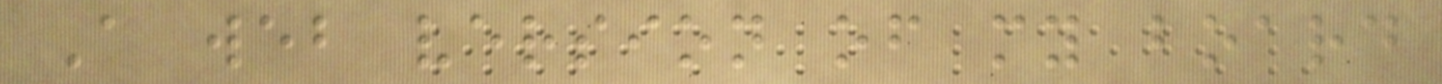A web version of my board
